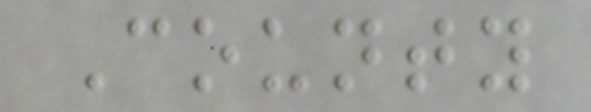County
